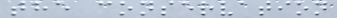the conservation
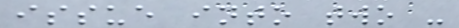issue into two -
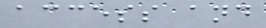access and
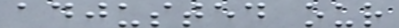adjusted our
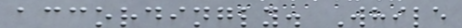accordingly. While
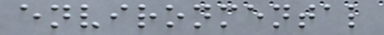environmental
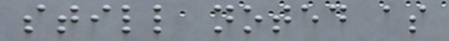still noted as
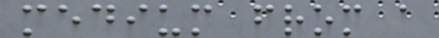medium from a
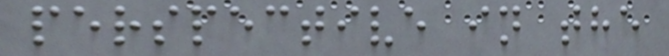perspective in the
